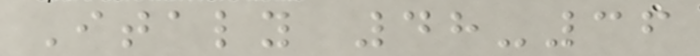Italy 48-36
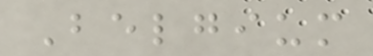Belgium
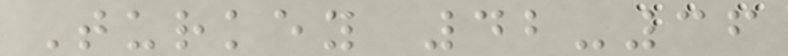Turkey 42-36
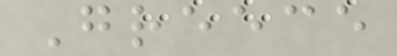Greece
